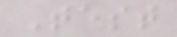Test
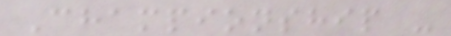Championship -
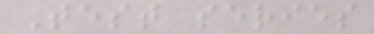Test series
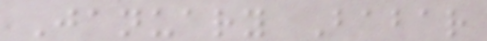January Babar
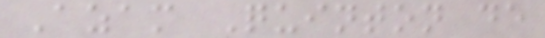Azam Quinton de
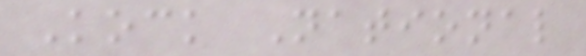Kock National
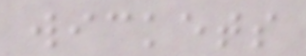wickets
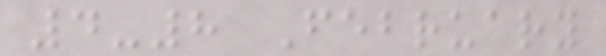4-8 February
